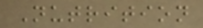Nutrition
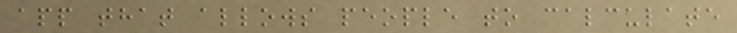app that allows people to calculate
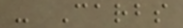- Carbs
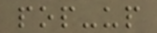pop-up
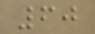60
